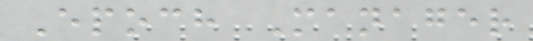Epoch Manager
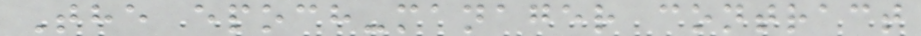The epoch-manager contract
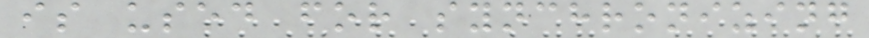is used for synchronizing
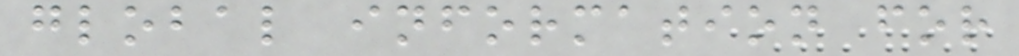global information for
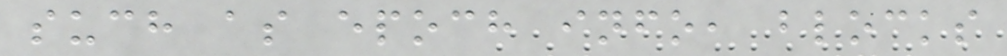such as epoch info, blocks
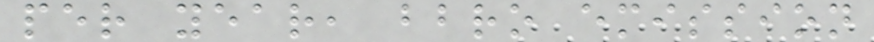per year, bbro emission
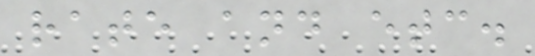rate and etc.
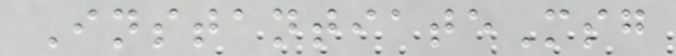InstantiateMsg
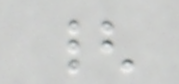{
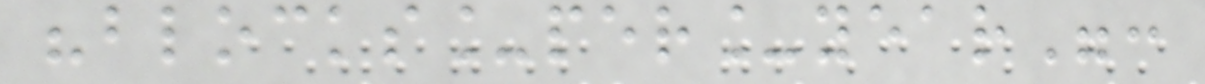"blocks_per_year":
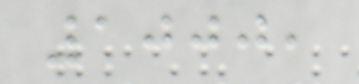1000,
